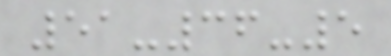51-36-5
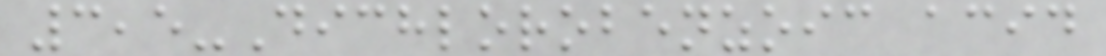3,5-Dichlorobenzoic acid
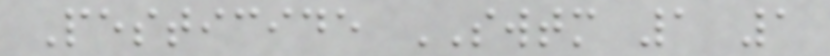Pesticide SWTM 1 1
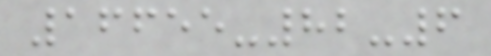16655-82-6
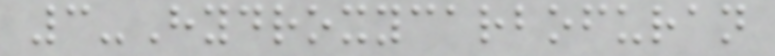3-Hydroxycarbofuran
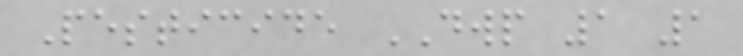Pesticide DWP 1 1
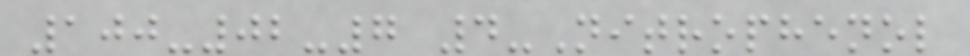100-02-7 4-Nitrophenol
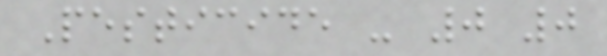Pesticide - 0 0
